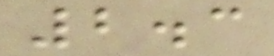2.3
